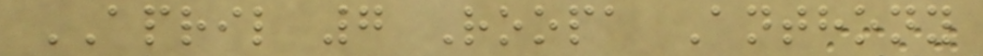APRIL 7 Roopa Anthony
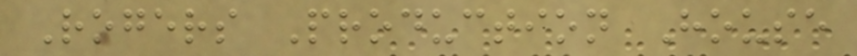Rogers Production House
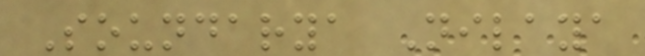Soundarya Nilaya
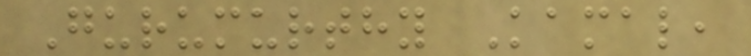Gurumurthy Kamal,
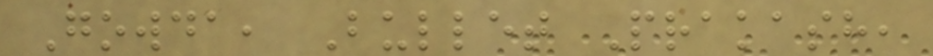Gowda, Bullet Prakash,
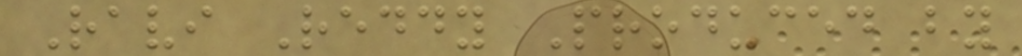Ravi Reddy Produced by
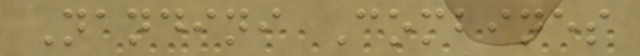Nandini Combines
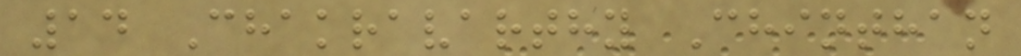14 Chakravarthy Chinthan
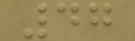47
